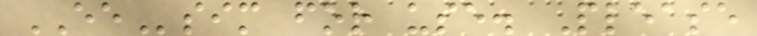EEsim for use. Please
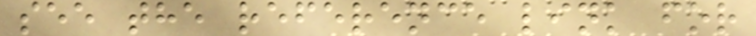see the reference link for
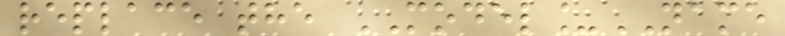replace the MODEL_NAME
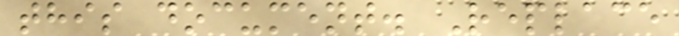this document. Replace
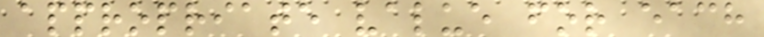appropriate value for each
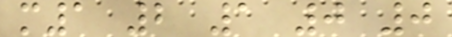m1 2 1 0 0
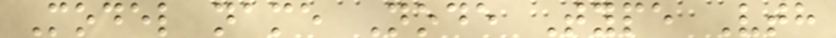Model name Node Type Vth
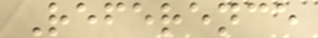Reference
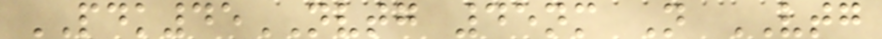PDK45NVTG 45nm N VTG
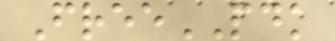FreePDK
